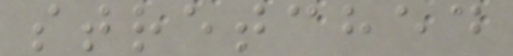stretched
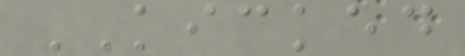KICKED
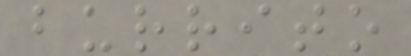burrito
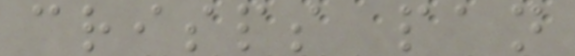crisps pan
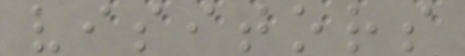visitors
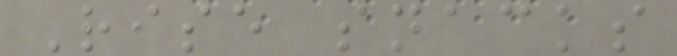Rise snacks
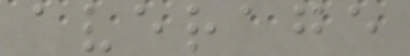average
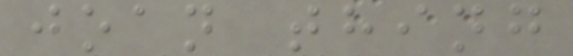joan thing
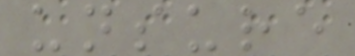unsure
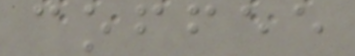coffee
